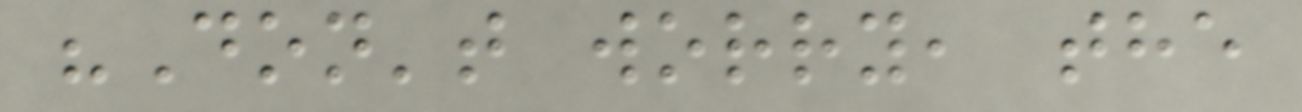"Don't worry, the
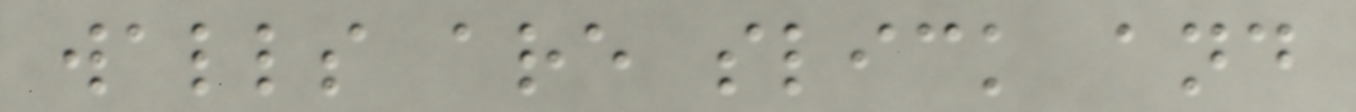walls are slick and
